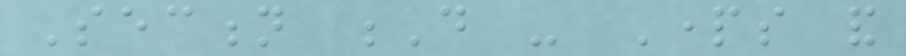Section D - Parts and
